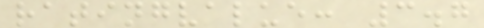ratingvalue: 3.7
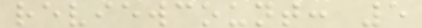reviewcount: 5
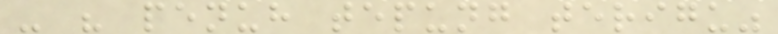- " penuh tepung terigu"
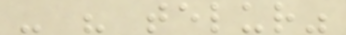- " telur"
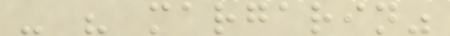- " margarin"
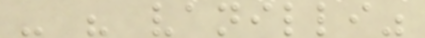- " vanilli"
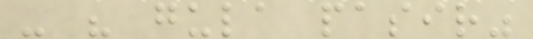- " gula pasir"
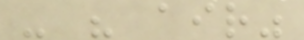- " air"
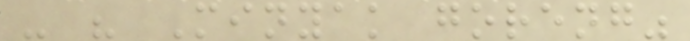- " Minyak goreng"
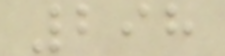298
